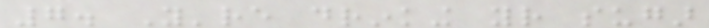7. You're drinking your sugar
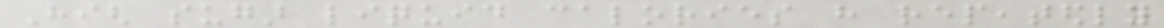High sugar liquid calories have repeatedly
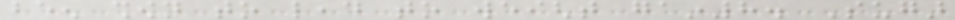been shown to lead to weight gain8. Sugar
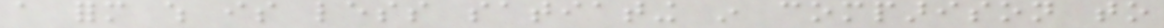a form which is less satiating in comparison to
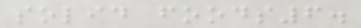solid foods6.
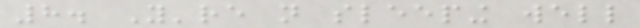8. You're not sleeping well
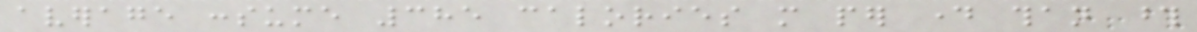average consume 385 calories more per day than those
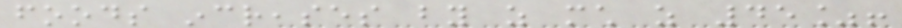foods increases by as much as 45%!
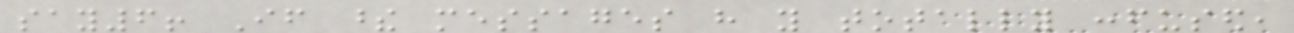say6! If these messages have you totally confused,
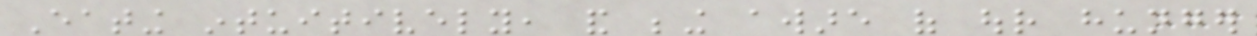Eating intuitively, and being aware of our hunger
